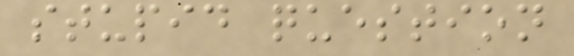stupid question
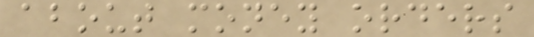about money orders
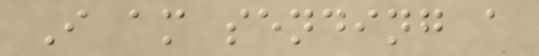I am sending a
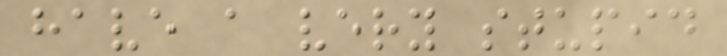have a very stupid
